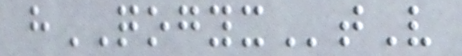hQOGYXtV
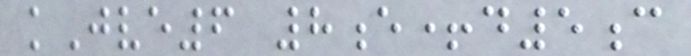kJve6 8e+d5c
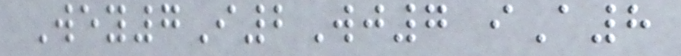Wey7I2Wj7 iA8
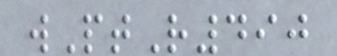wPtR490
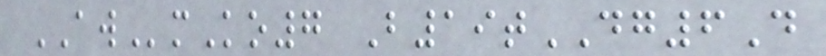AWmKo7 B19tDG6D
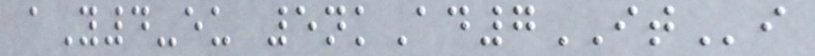aY4-eu 5nkAd7ITi
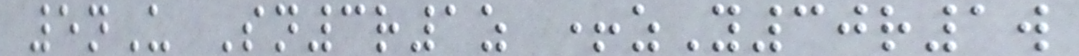5nU Sn3r1z +zY30r1w
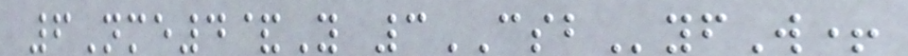6Nme4&Y 3CSByfW+
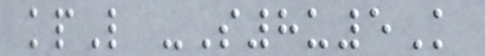kpL -S8u5K
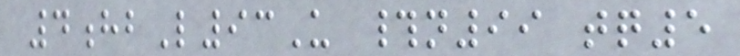4hbL93U #n99 tq5
